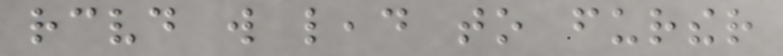received will lead to further
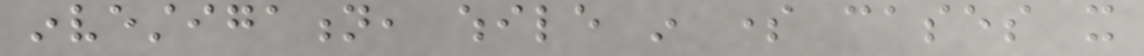investigation, while in some cases it
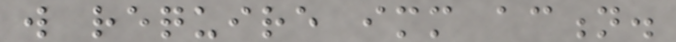will require immediate action.
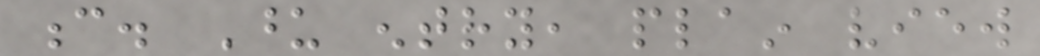c. Upon entry, plain view
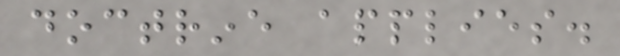doctrine applies.
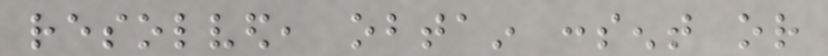resolved, obtain consent or
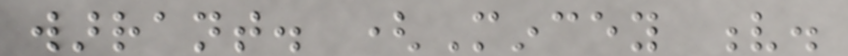warrant. (Mincey v.
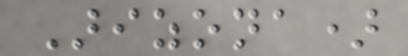Arizona)
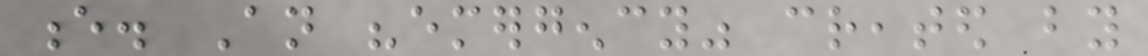e. An "emergency" created by
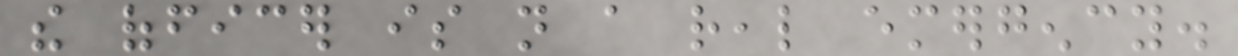the officer is not a real emergency.
